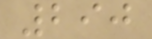290
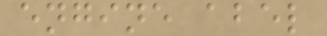engine abel
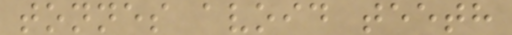tonnes avoid teeth
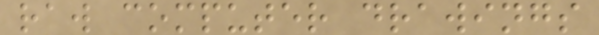raw computer drawings
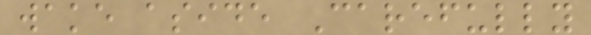wake aside Carefully
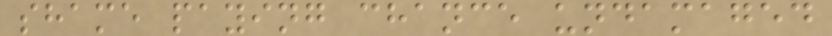shame paying chance undamaged
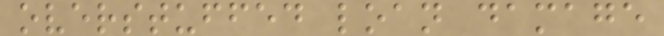overstuffed loan damage
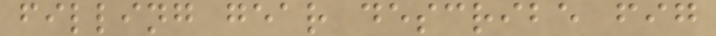filling gear describe fig
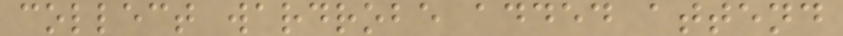collect wardrobe added attend
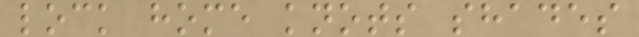lock home knots shades
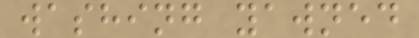washing yawned
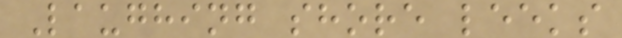Laughing shore leeks
